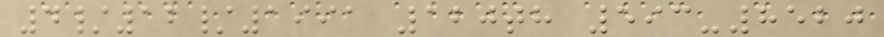4/12/1991 120th 593-8520
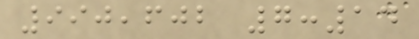990,602 7:14
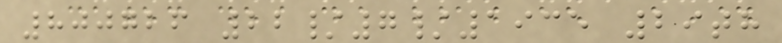800726 22/7/1935 29th
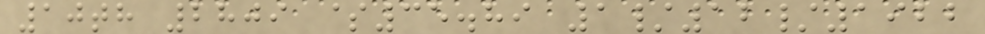10th 2809 $35.89 1/12/1922
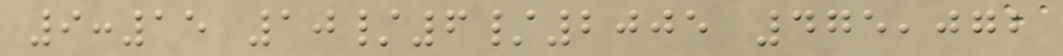9:15 10/6/2005 475,072
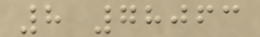8 78063
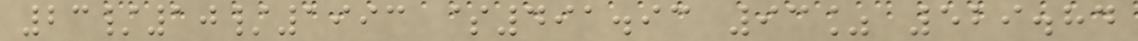23/10/1993 $491.93 93% 529.84
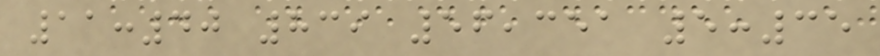11:40 839 56,351 5:35
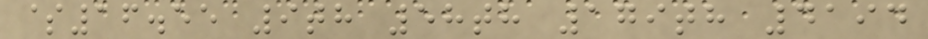$16.55 9th 58th 179th 4194
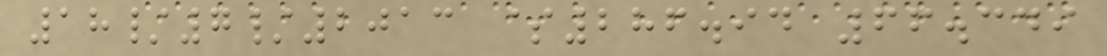18/7/2013 $286.94 66.349
